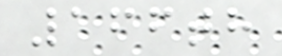166th
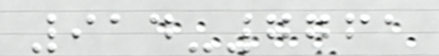914-7761
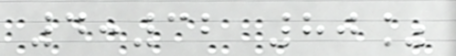4:32 80%
